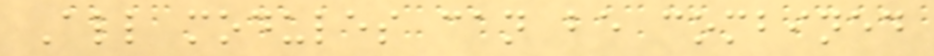All modules can be combined
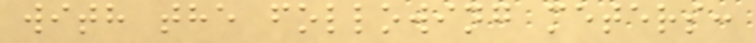with the following meters:
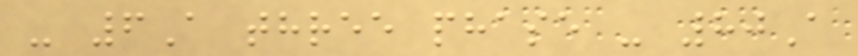- 6A three phase - 80A
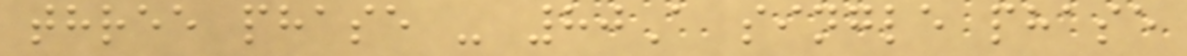three phase - 80A single phase
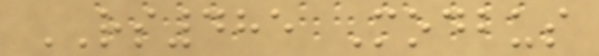RS485 Modbus
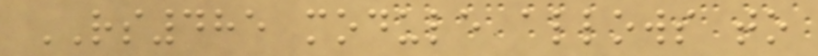RS485 module allows to
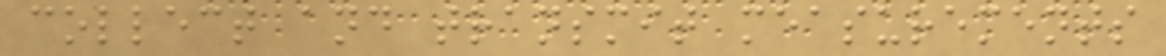collect and transmit measurements
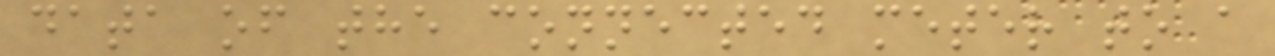data of the connected meter to a
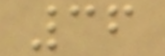36
